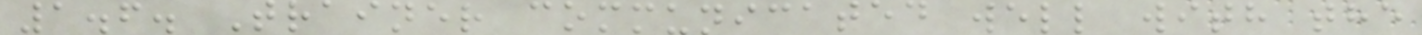1.6. Trainer communicated well with the
